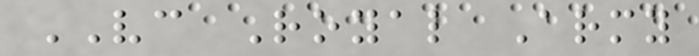VC Royal Army
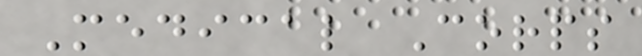Medical Corps
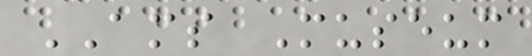AMS Museum
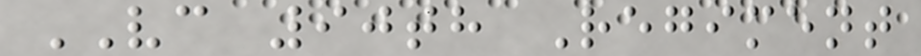VC 90th Regiment
